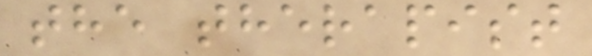the therapist
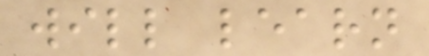will learn
